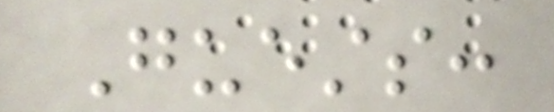Guests:
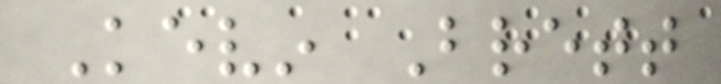Kevin Brett
